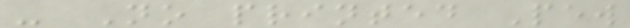- No printed Pew
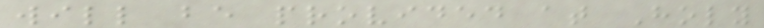will be provided at Holy
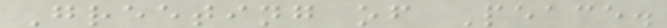Greeting of Peace.
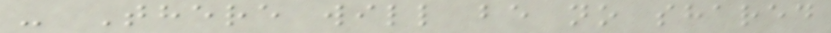- There will be no shared
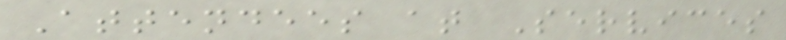Attendees at Services
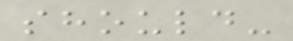should-
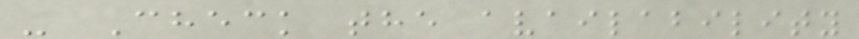- Check the availability
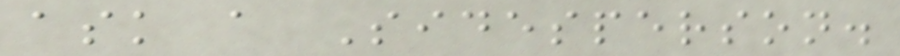ask a Sidesperson.
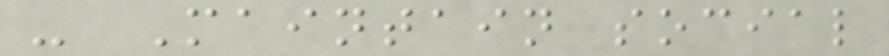- Maintain social
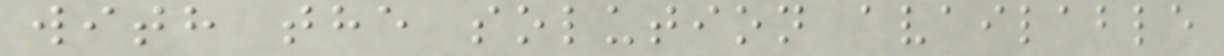with the solution available
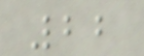22
